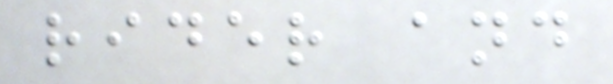rider and
